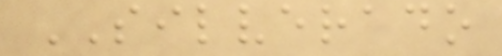SILVERADO
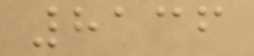8136
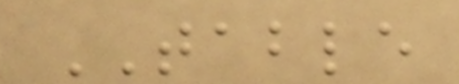TABLE
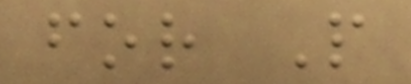for P
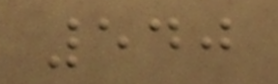540
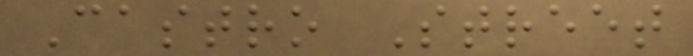Castro Street
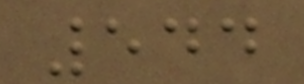544
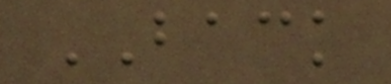BACK
